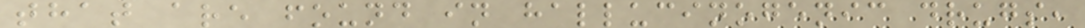that are found in hallucinogenic drugs,
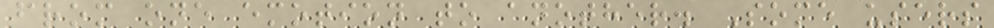from one emotion to another. Some users
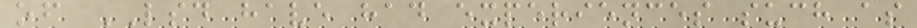of LSD have had experiences such as
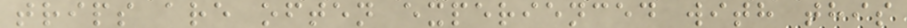trips are often experienced with this
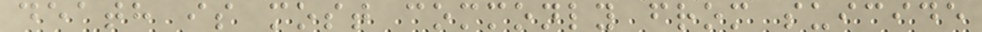death is most commonly from suicide
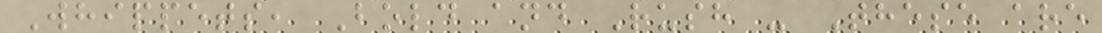Whippets, Bold and Rush - These are
